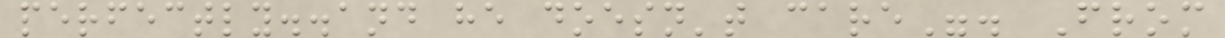perfectly..and he doesn't care". From
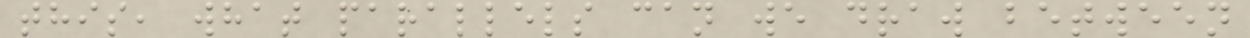this, what parallels can we draw between
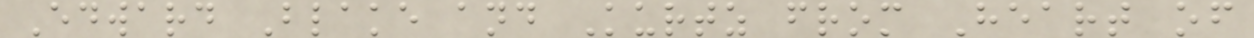Edward Blake and Kurtz from Heart of
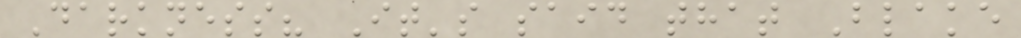Darkness? It's said that Blake
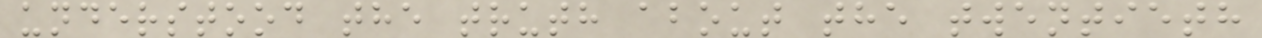understood the truth about the twentieth
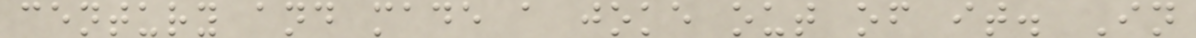century and made a joke out of it. In
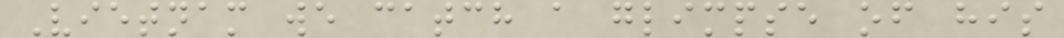Vietnam we catch a glimpse of his
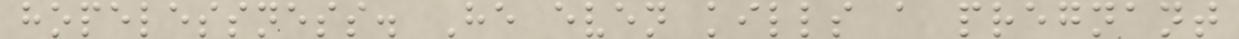hopelessness. He even kills a pregnant
